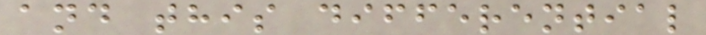and this differential
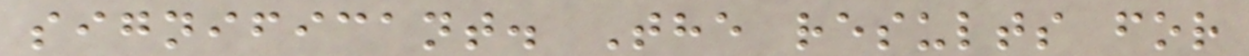significant. The results for
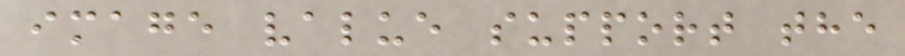image value support the
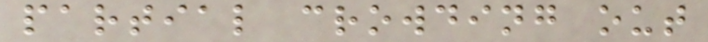partial crowding out
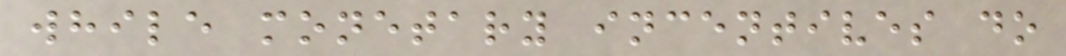while monetary incentives do
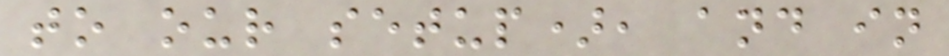to our setup), and in
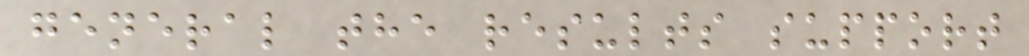general the results support
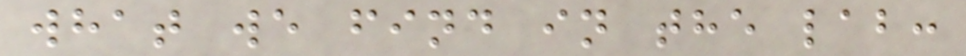what we find in the lab:
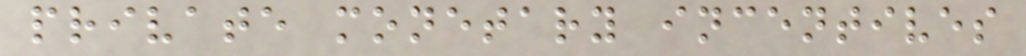private monetary incentives
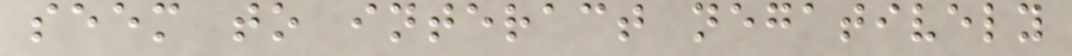seem to interact negatively
